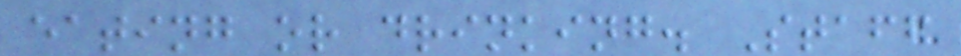eating or drinking. Staff
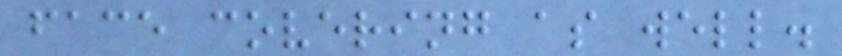face covering as well.
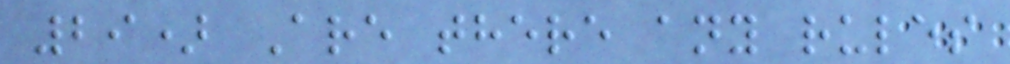29) Are there any rules
